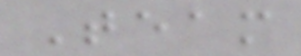Team
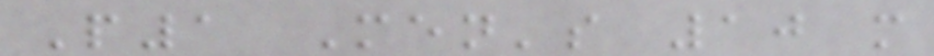P1 Men's 10 m
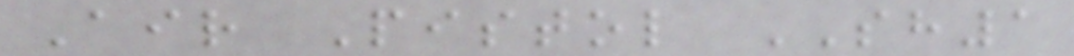Air Pistol SH1
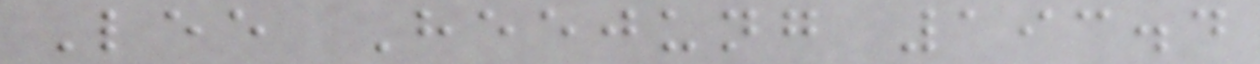Lee Heejung 193.4
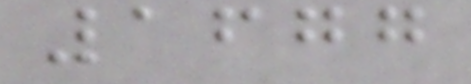1677
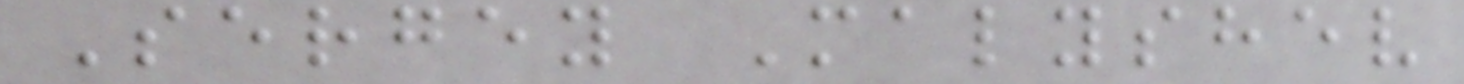Sergey Malyshev
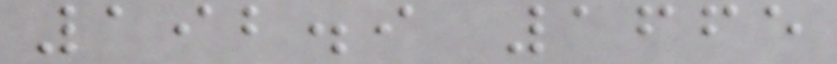192.9 1665
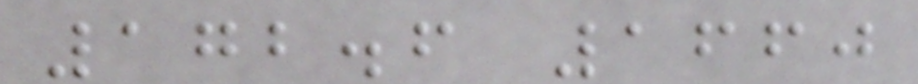172.6 1660
